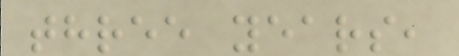three years,
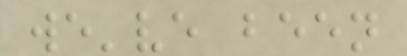we've been
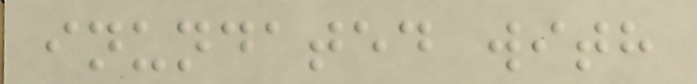inundated with
